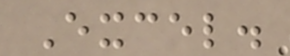Excel.
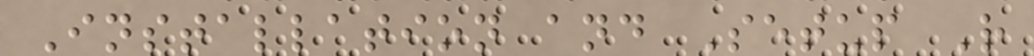Installation and Setup R
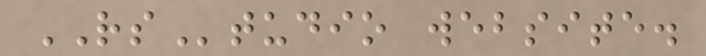RStudio website.
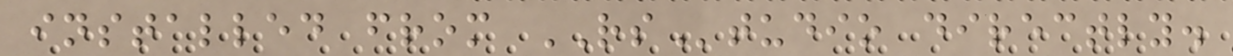installed from RStudio directly.
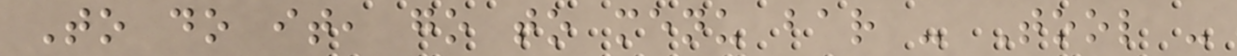To do it, go to menu bar - Tool -
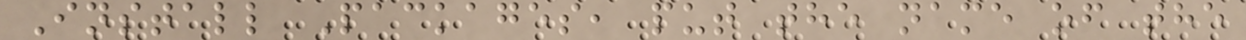Install Packages, put the name of the
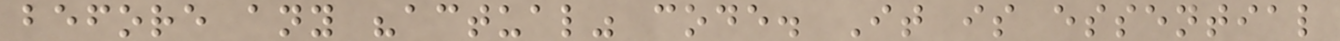before any "actual" code. It is essential
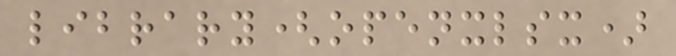library(openxlsx)
